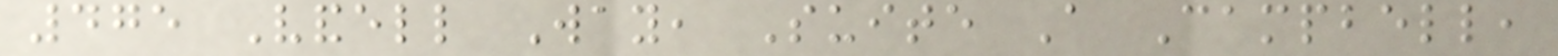475 Vandell Way, Suite A Campbell,
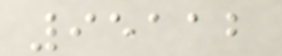95112
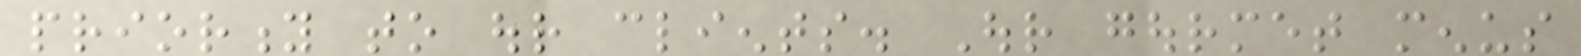priority to our clients. Our gourmet menus
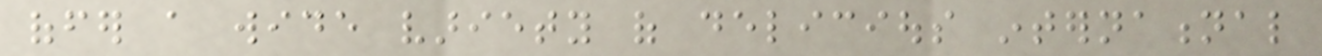offer a wide variety of delicious international
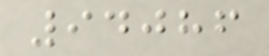94086
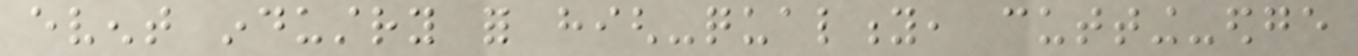event industry for high-quality, cutting-edge
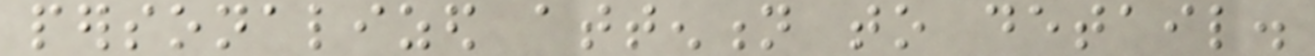personalized attention to detail.
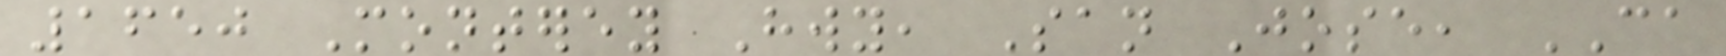1650 Monterey Hwy, San Jose, CA
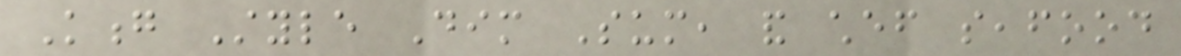Kong Style Dim Sum, and chef seafood
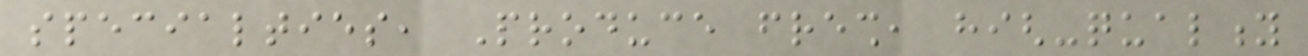specialties, Produce fresh, high-quality
